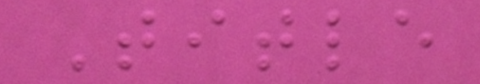Title
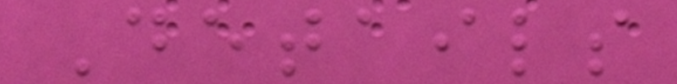Details
